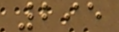295
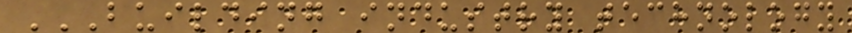BUILDING INDUSTRY TECHNOLOGY
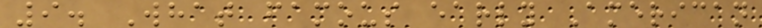9. What famous early American
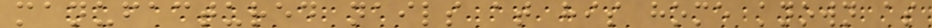manufactured nails at his home known as
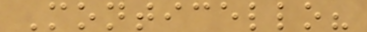Monticello?
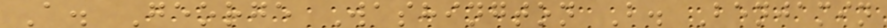A. George Washington B. Benjamin
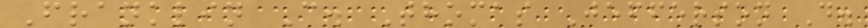Franklin C. Thomas Jefferson D.
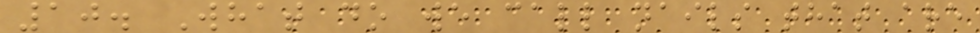10. What do we call nails that are
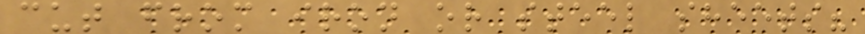cut from iron or steel sheets?
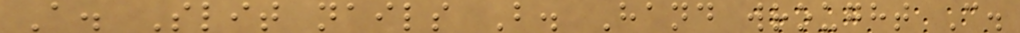A. Slit nails B. Hand wrought C.
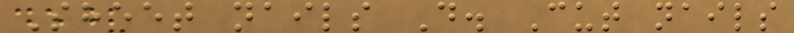Sheet nails D. Cut nails
